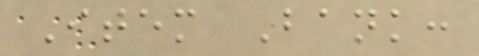Item Bank:
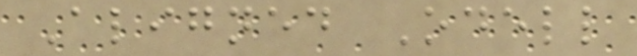Aligned Odell
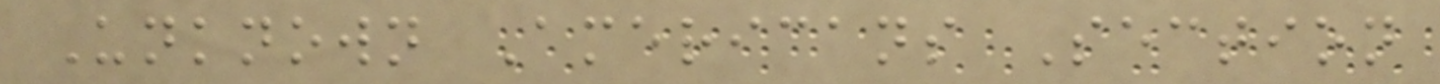Unknown Americans Section
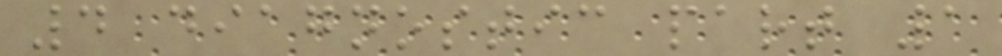4 diagnostic part 1
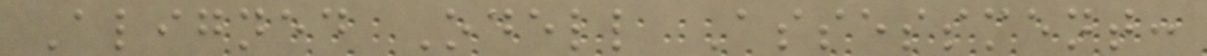Aligned Odell Assessment:
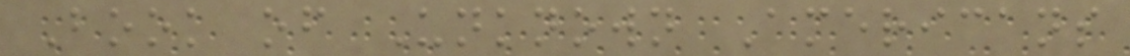Book of Unknown Americans
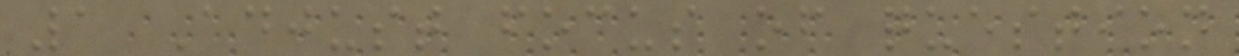1 Adjust focus of question
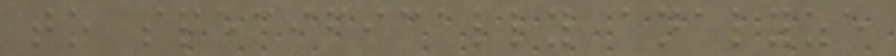to specifically analyze
